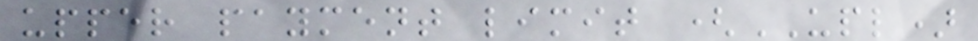upper payment limit (UPL)
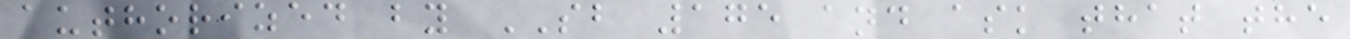authorized by SB 175 and ask that the
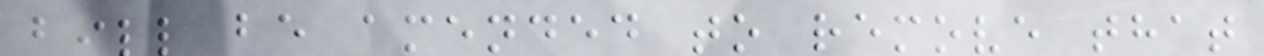bill be amended to remove that
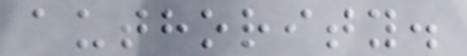authority.
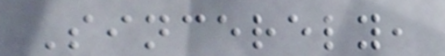Sincerely,
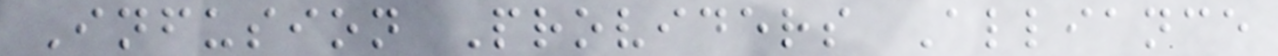Infusion Providers Alliance
